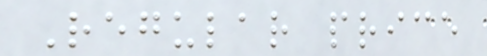Regular price
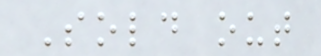Sold out
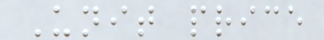Unit price
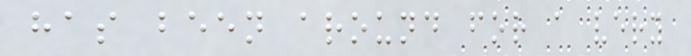has been around for a very
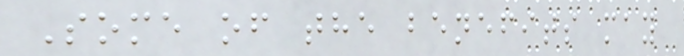Some of the benefits may
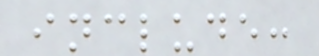include:
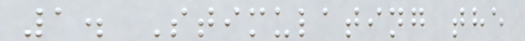1. Stimulating the
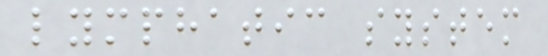lymphatic system
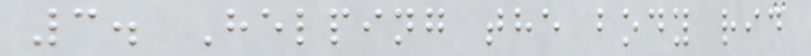3. Helping the body rid
